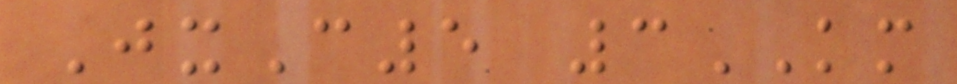JxC5 3KM
